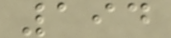194
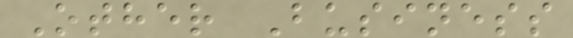Other Business
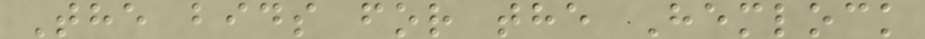The bids for the Hemlock
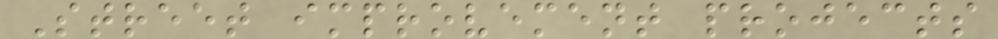Street improvement projects
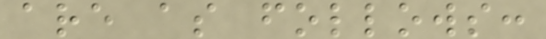are as follows:
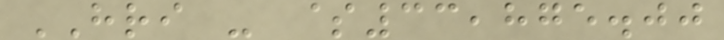HRI - $33,875.00
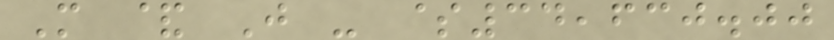M & J - $34,630.00
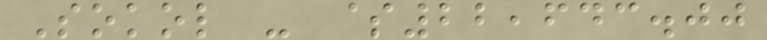Sokol - $22,643.00
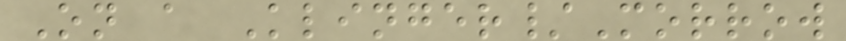On a Klinger/Morrow
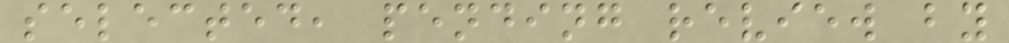selected, pending review by
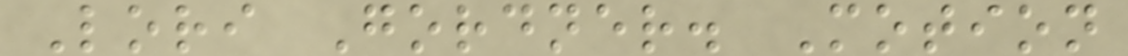Lori Gordner. Motion
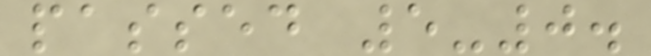passed 5-0.
